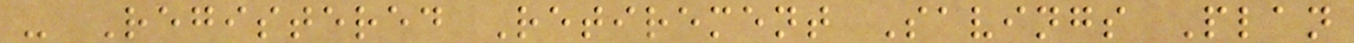- Registered Retirement Savings Plan
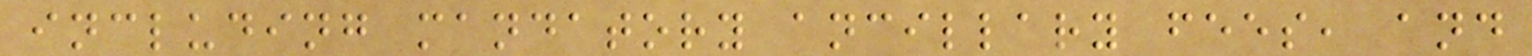including mandatory ancillary fees, and
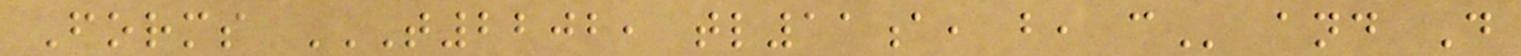Forms T2202, TL11A, B, C and D
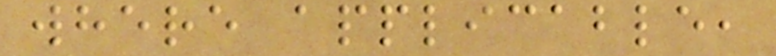where applicable,
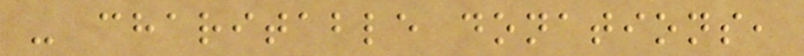- charitable donations,
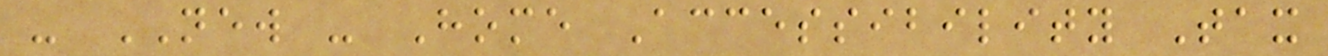- NEW - Home Accessibility Tax
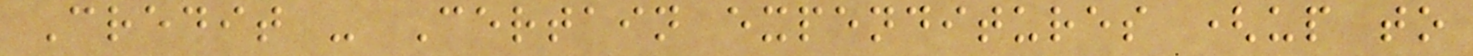Credit - Certain expenditures (up to
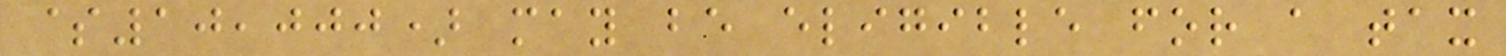$10,000) may be eligible for a tax
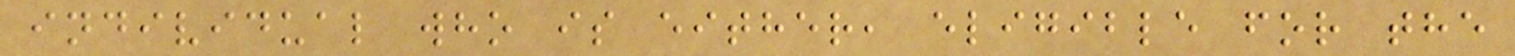individual who is either, eligible for the
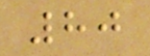80
